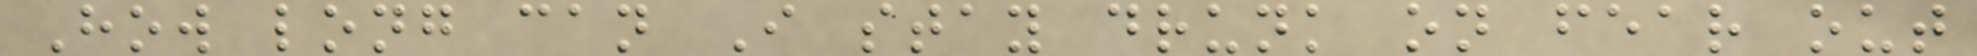How long can I stay drunk on fear out
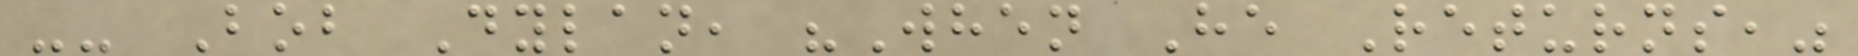-- Bob Dylan, "When He Returns,"
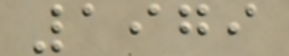1979
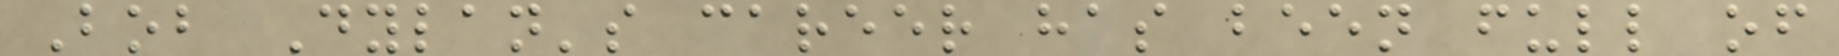Bob Dylan's career has been full of
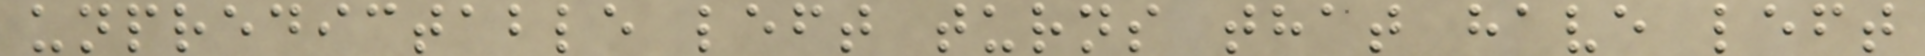unpredictable left turns that have left
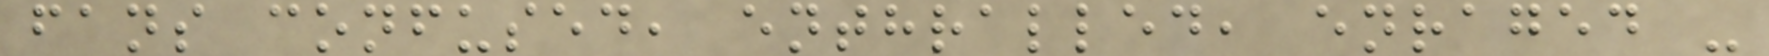fans confused, enthralled, enraged -
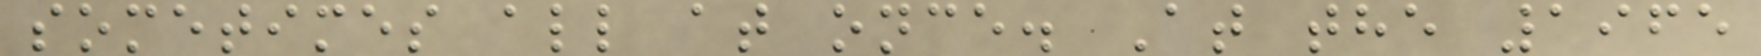sometimes all at once. At the 1965
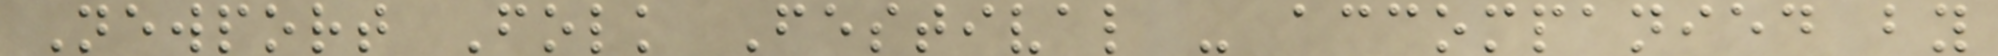Newport Folk Festival - accompanied by
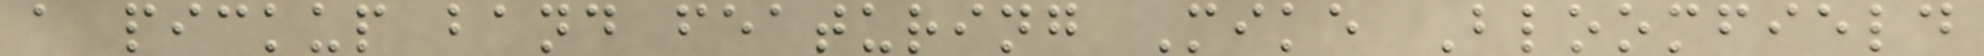a pickup band featuring Mike Bloomfield
